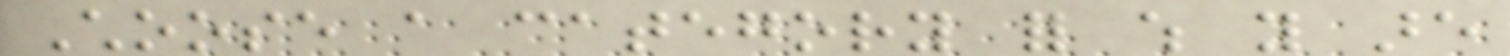Choose a category for which you are
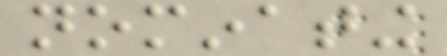nominating
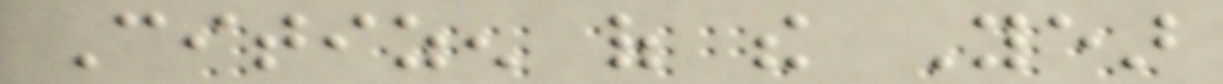Citizen of the Year
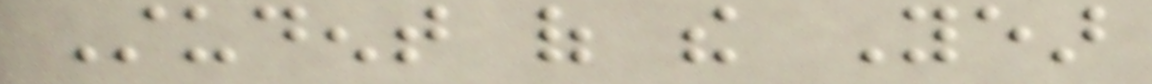Student of the Year
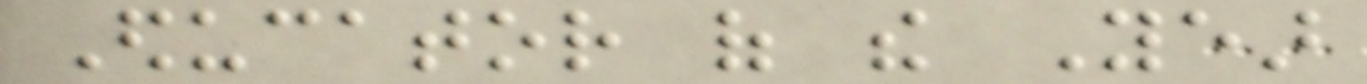Educator of the Year
